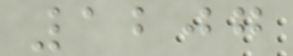1207
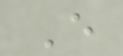E
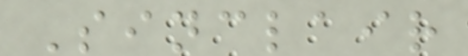Sinclair
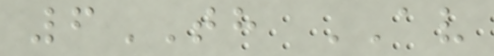6TH AV
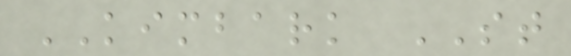KIMBARK ST
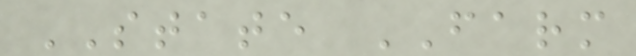STATE FARM
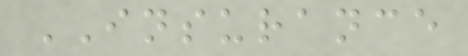INSURANCE
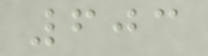603
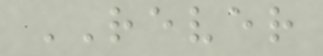REVER
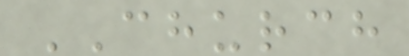CHURCH
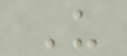U
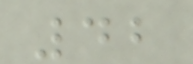42
